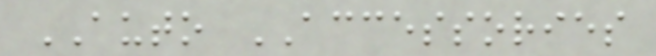AUTO ACCESSORIES
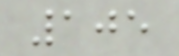105
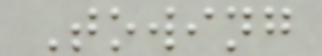Towing
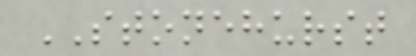STONEHURST
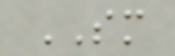SM
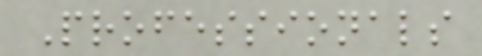Professionals
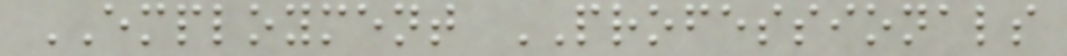EMPLOYMENT PROFESSIONALS
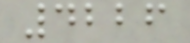4226
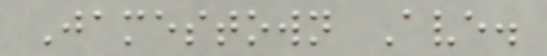Jamestown Ave.
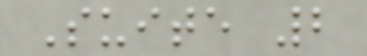Suite 2
